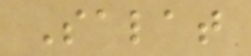Salat
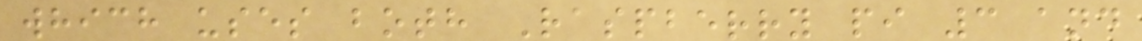which uses both Raspberry pi 3 and
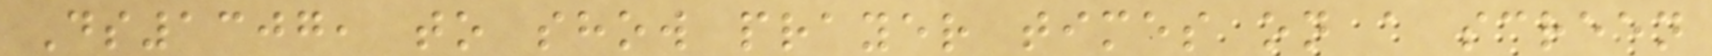Ds1307, to show prayer times on a screen
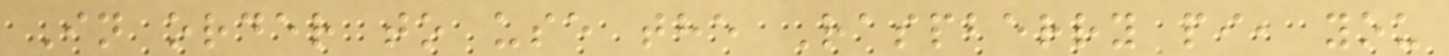In order to use the Raspberry pi, you
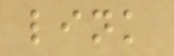link
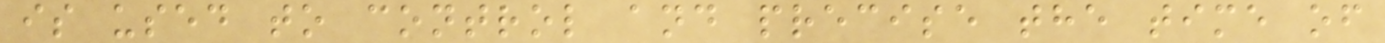is used to control and precise the time of
